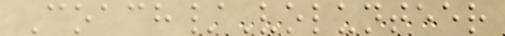Coach/Volunteer
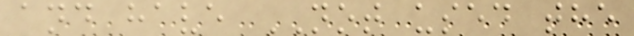and have NOT used the
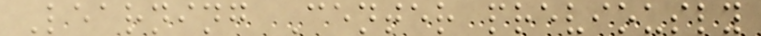Learning Center previously
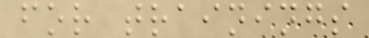for trainings
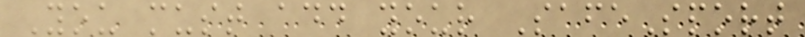You must add your SafeSport
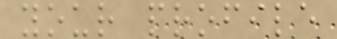your profile
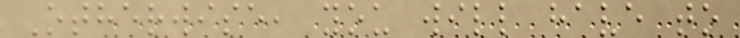Otherwise, you will have to
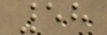58
